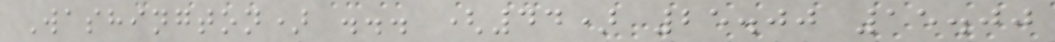Washington) ... (44) 25.00 15.00
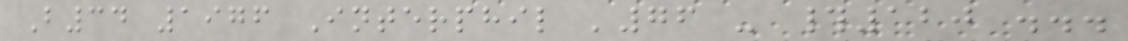B34 1976 Interphil '76 - #120 ...
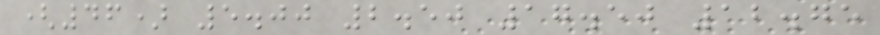(46) 5.00 2.50 17.50 12.75
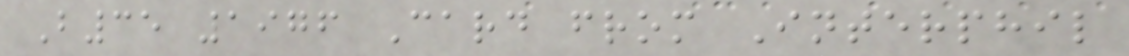B35 1976 Card from Interphil
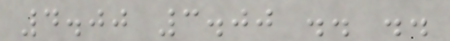4.00 3.00 .. ..
